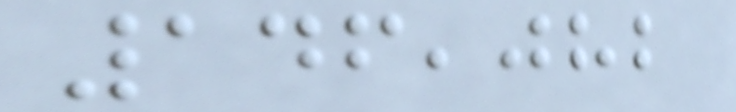146,082
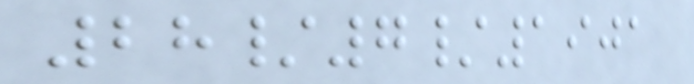28/7/1901
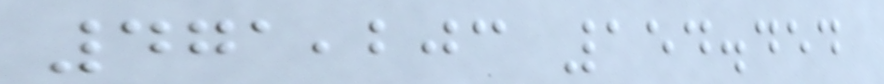471,203 154.454
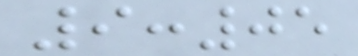9:05
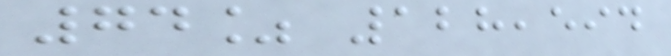74% 128,594
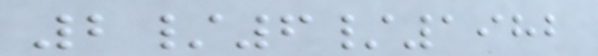2/6/1982
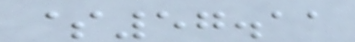$57.11
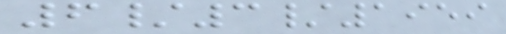6/3/1959
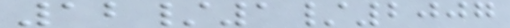12/1/2007
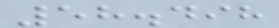58.498
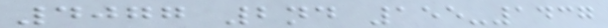4077 2nd 155-1437
